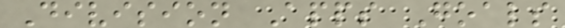Division Apps Goals
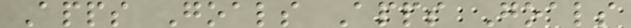Apps Goals Apps Goals
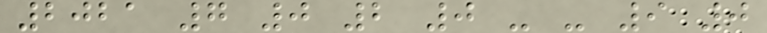2021 7 0 2 0 - - 9 0
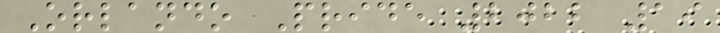Orlando Pride 2022 19
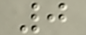0
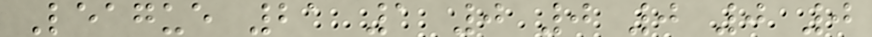League 21 1 0 0 0 0 0
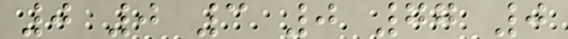0 0 3 0 77 0
